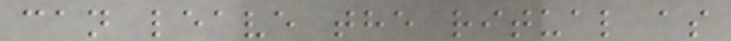can leave the ritual as
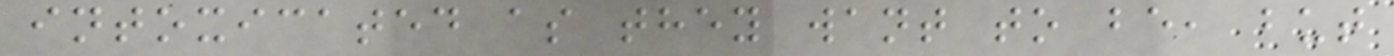intoxicated as they want to be, but
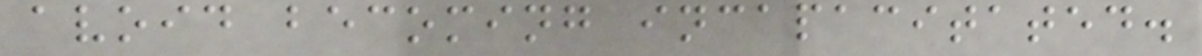avoid becoming incapacitated.
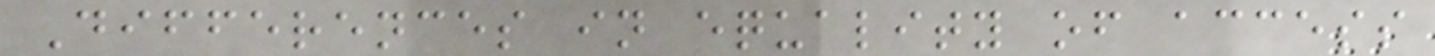Differences in equality of access
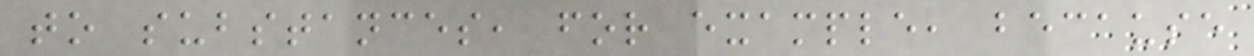to substances, for example, because
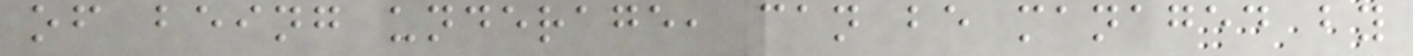of being underage, can be managed by
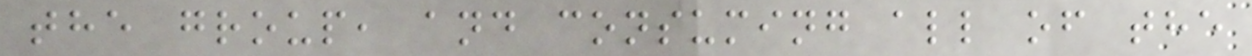the group, and consuming all of the
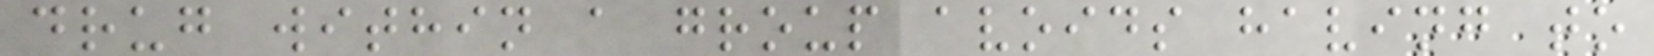drug within a group avoids having to
